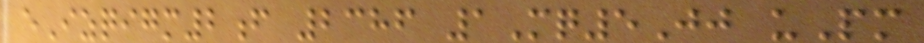eIzqigm2f 2386 1Mq5Jj uPm
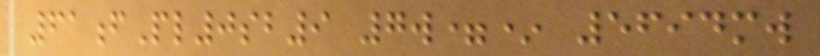61fPl0sb9 7w=* 5694mw
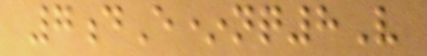7dE*nq8V
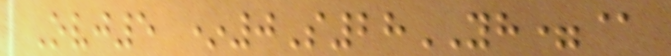Ovj5 *0S28YH=@
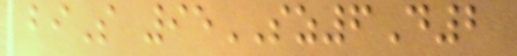biS 95SZ6D2
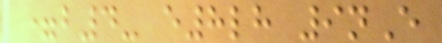=b4- e8lh 9nE
